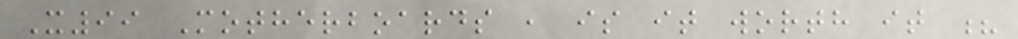X99 Motherboards , is it worth it ?
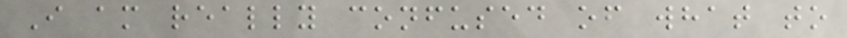I am really confused of what to
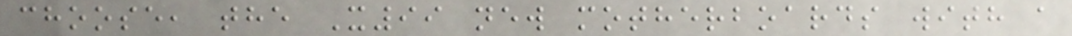choose, the X99 new motherboards with a
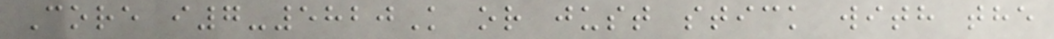Core i7-5820K or just stick with the
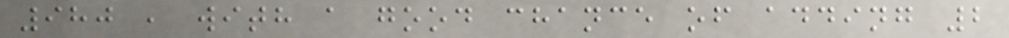980 , with a good chance of adding 2
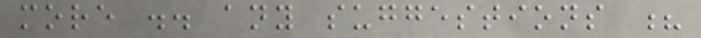more .. any suggestions ?
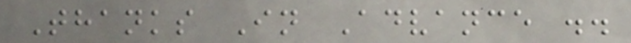Thanks In Advance ..
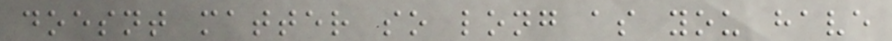doesnt matter so long as you have
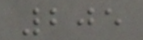205
